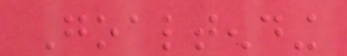Goaltending
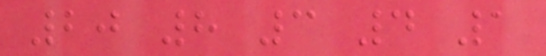20 8 3 4 1
